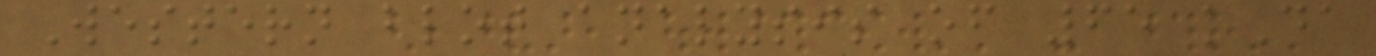Western blot analysis of 65 kDa
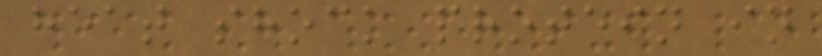heat shock protein in
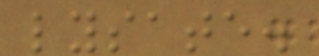lysate.
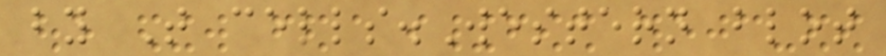by T cells.Western blot
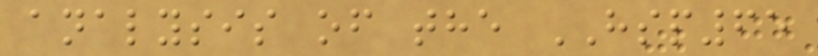analysis of the HSP65
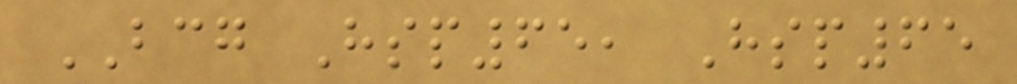BCG Hsp65, Hsp65
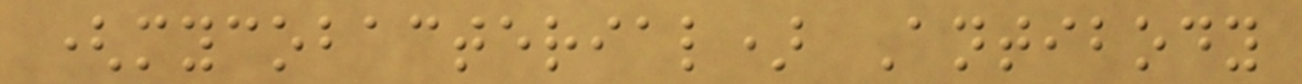(mycobacterial) Antibody
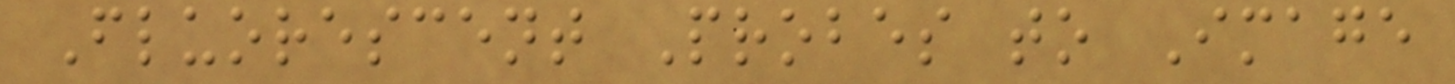Fluorescent Probes to Image
